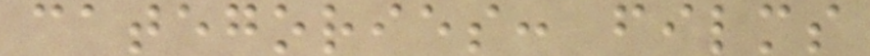categories: films
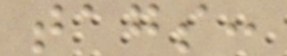tags:
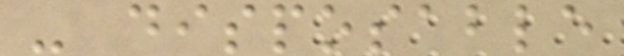- disposable
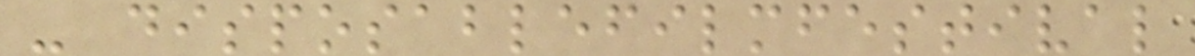- disposablefilmfestival
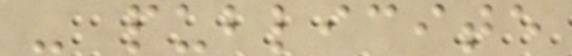- publicite
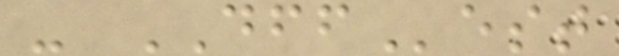- DFFest
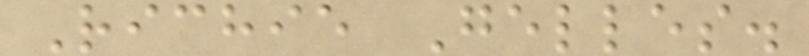Richie Gelles.
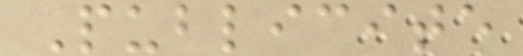Publicite
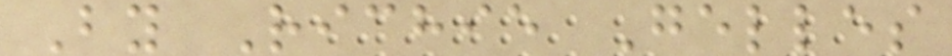By Richie Gelles
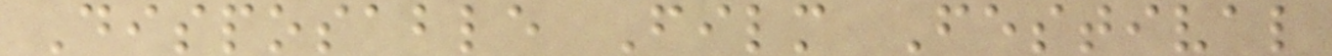Disposable Film Festival
